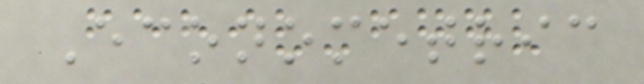Econometric
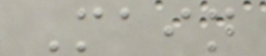Main
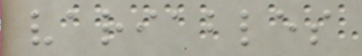variables
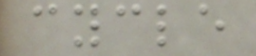cycle
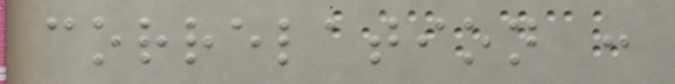correlation :
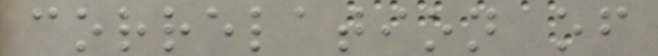correlation of
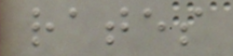rates
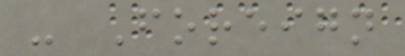- Foreign
